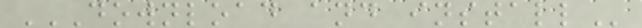DOWNLOAD AND INSTALL
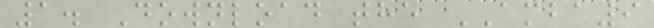1. Download the AMBA9
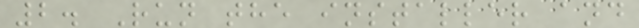2. Run the installer and
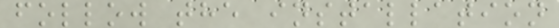follow the installation
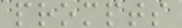prompts
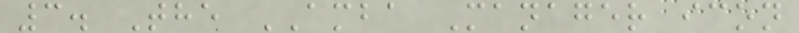3. The AMBA Manager icon
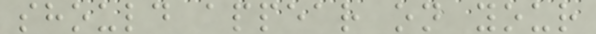should appear on your
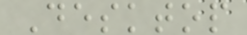Desktop
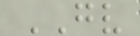GV
